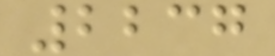2237
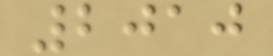2010
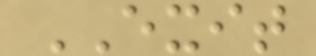EXIT
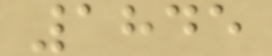1845
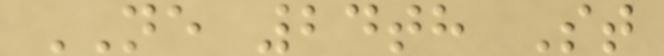NE 24th St
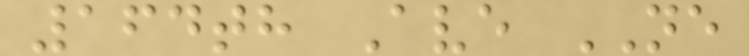164th Ave NE
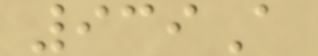939A
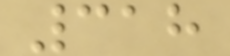318
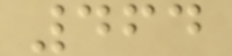464
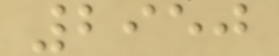2950
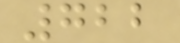722
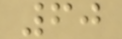60
